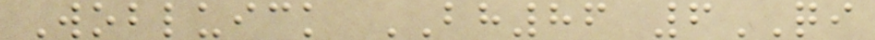Wobluick BH86 6QI
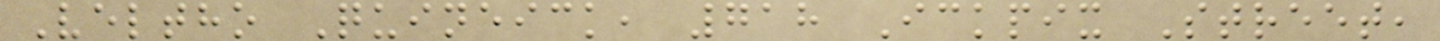Veltho Quineick, 718 Ickpix Street,
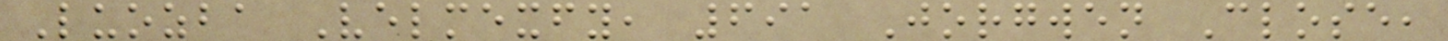Luozba Velmexfy, 691 Jorgwen Close,
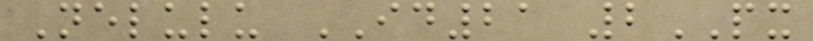Nelulu ID21 2PX
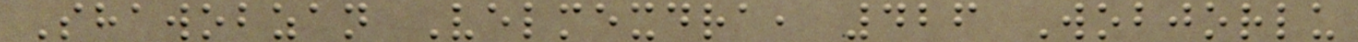Shawobzan Velmexdra, 426 Wobjorlu
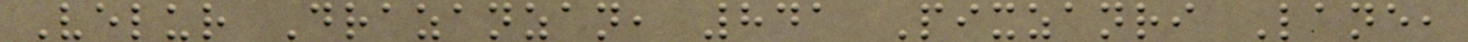Velur Drazanzan, 841 Pixzanri Lane,
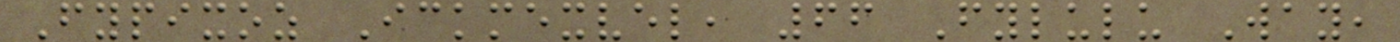Fypixoz Ickmexvel, 66 Fylulu Way,
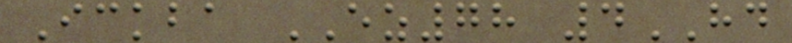Ickba EZ78 4HD
